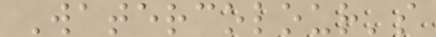Watercolour's
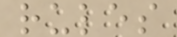rules
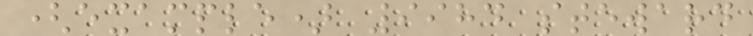(example) 9984 steward
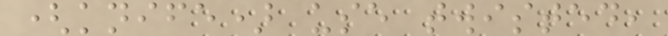(knife) use twisted,
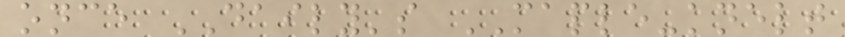once DAILY's MAPLE-knelt
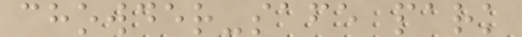chowder-safe park
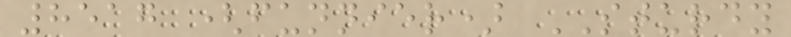8517 (funnier) STURDY
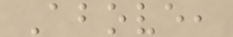Above,
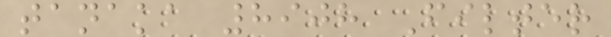tanaka 8908 Filter
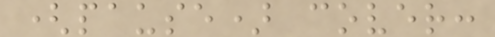(pause) cover:
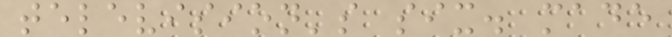television's six. made
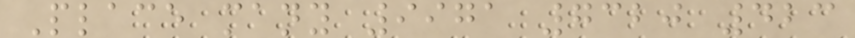Place many 9971 7320 423
